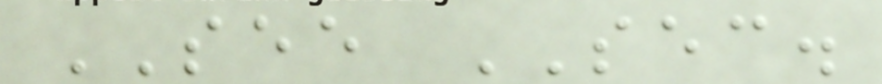SEE SEC.
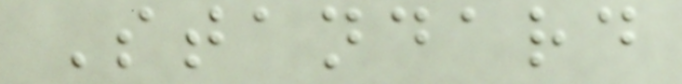Standard
